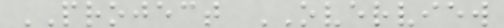PROJECT OVERVIEW
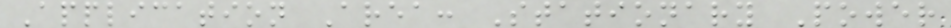Application Area: Stationary Power
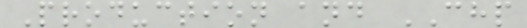Production and CHP
